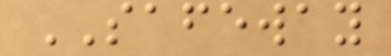SAFEWAY
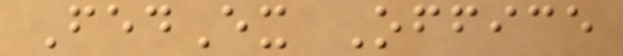FedEx Office
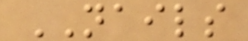NAILS
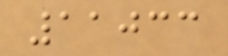11033
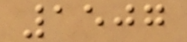1507
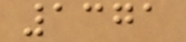1371
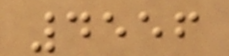4556
